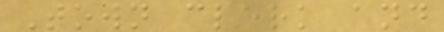Town clerk and
